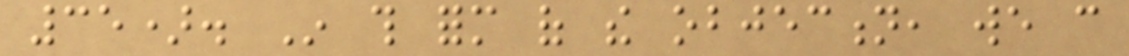35). In this form of the objection, we can
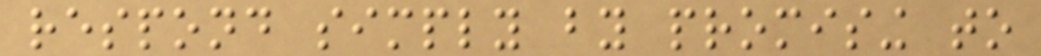respond simply by promising to
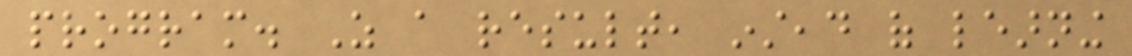program. As a result, instead of learning
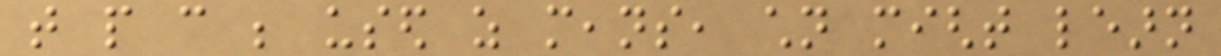that people can be used as means, children might learn
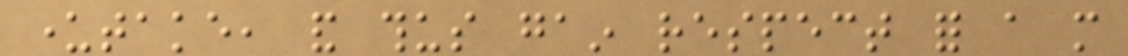undertake, and thus gain respect for a more
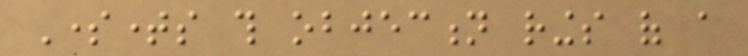Sometimes this objection rings of a
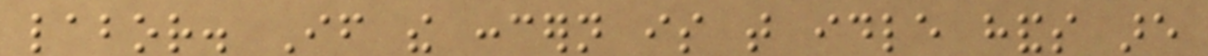labor. If the concern is that idle hands are
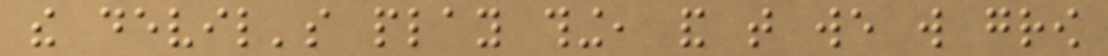the devil's play thing, and that we will grow
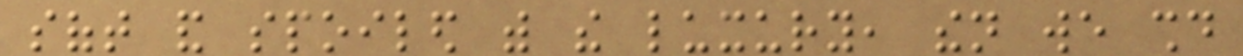soft and spoiled with the luxury, then we should
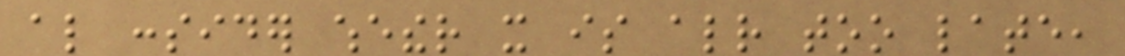also consider whether it is already too late,
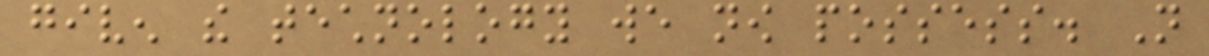given the technology we now possess. Not
